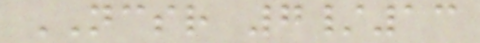NCSR 7/13
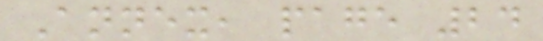Annex, page 24
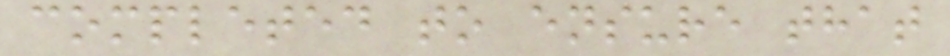completed to ensure that
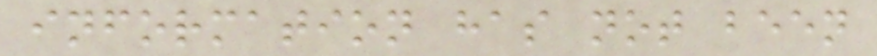information has not been
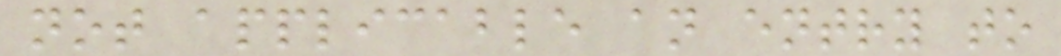not applicable an entry to
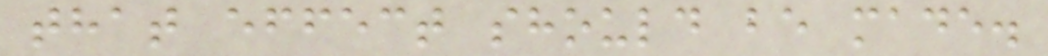that effect should be made.
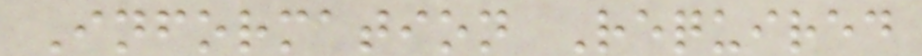Information Required
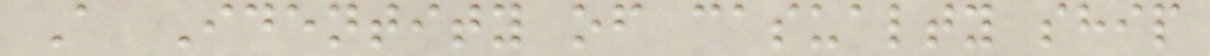A Identity of casualty ship
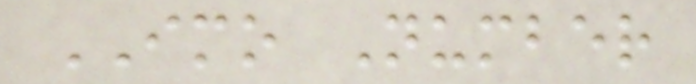IMO Number
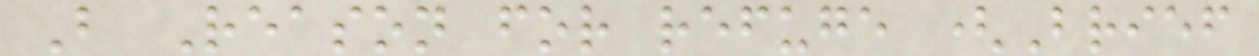B Reason for refuge (Brief
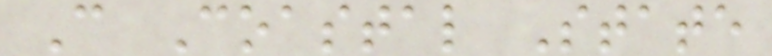C Coastal State
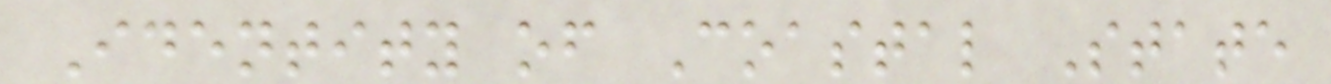Identity of Coastal State
